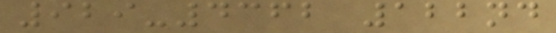929-4362 122nd
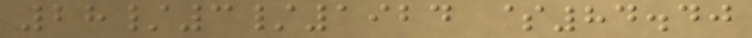28/3/1924 $84.40
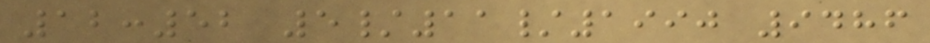12:52 5/11/1990 9486
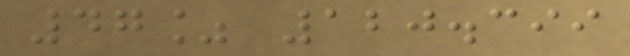47% 120.399
